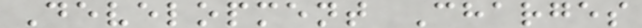Development Charges
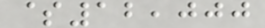$12,000
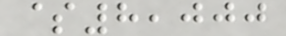$8,000
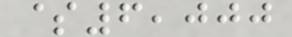$6,000
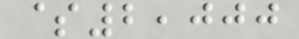$2,000
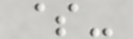$-
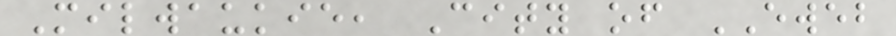Milwaukie, City of EWEB
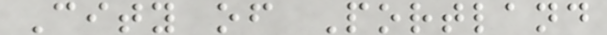City of Portland
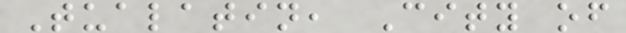Tualatin, City of
